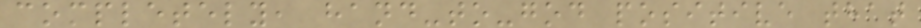completely, hand-to-god positive that
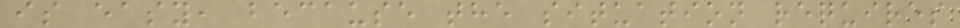is easy, because the situation requires
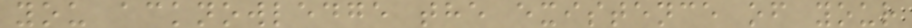you acknowledge the existence of your
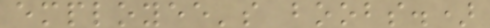employee's boobs.)
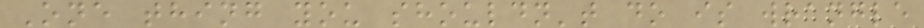One thing you shouldn't do is wrangle
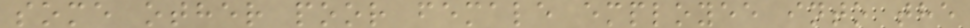some other poor female employee into the
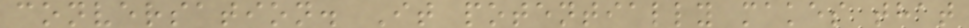conversation. It potentially makes that
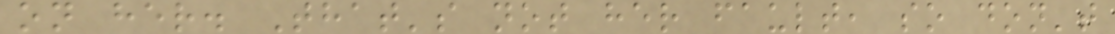on her. That's not her fault, so don't
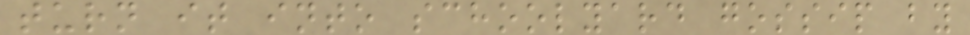turn it into schoolyard gossip by
